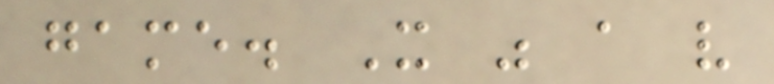game. It was a very
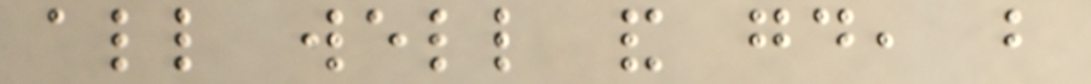all well and good, but
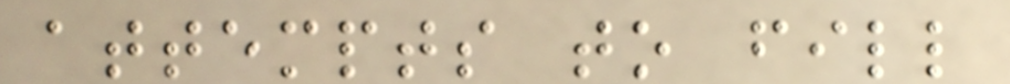attempts to fill
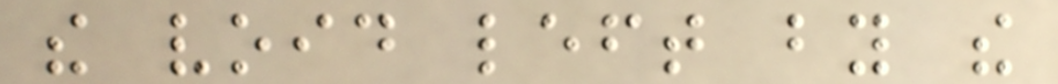the void left by the
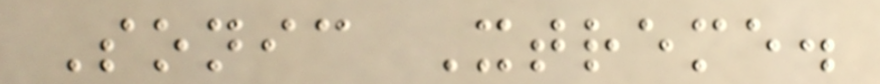Sonic Xtreme.
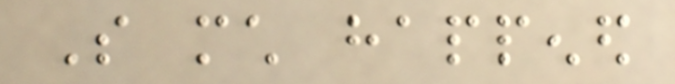So much happened
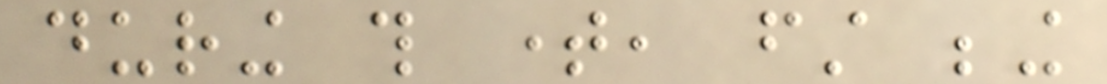during this time, first being
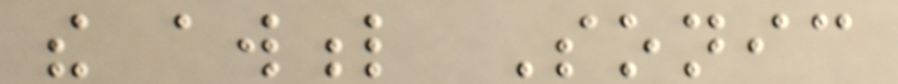the awful Sonic
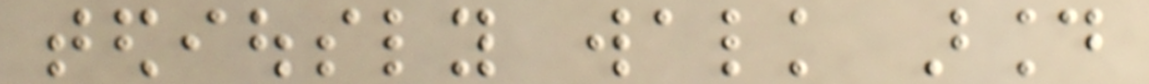tediously walk around
